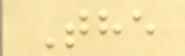The
